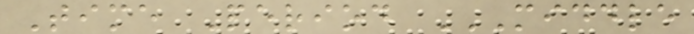Time Period MIDDLE
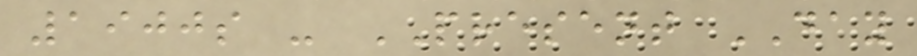1900s - PRESENT DAY
